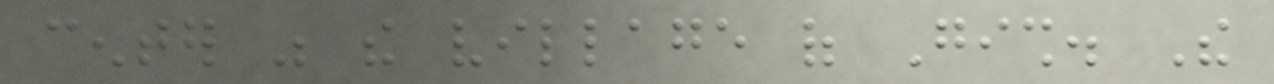center was the village of Gish. The
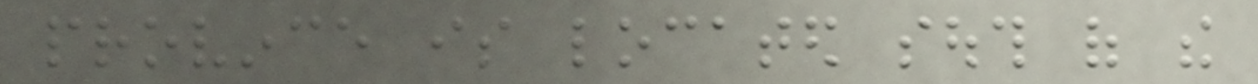province is located south of the
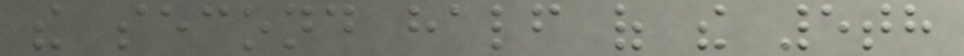the second half of the 5th
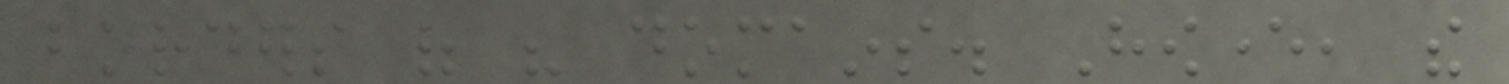borders of his domains. However, the
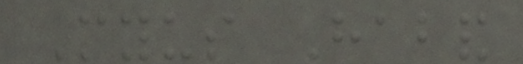Myus Haband
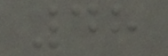48
